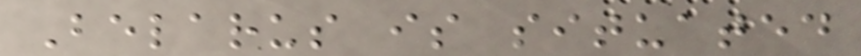Belarus is situated
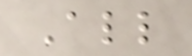All
